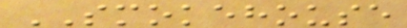SMOKEHOUSE
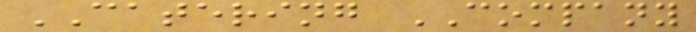CATERING COMPANY
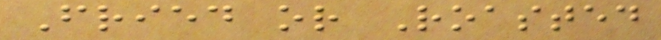Fried or Roasted
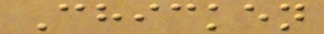Chicken
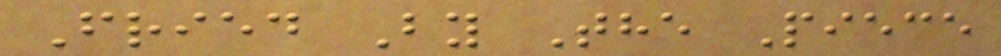Fried By The Piece
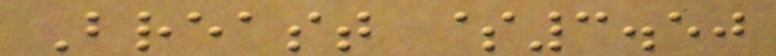Breast $3.50
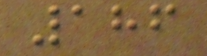186
